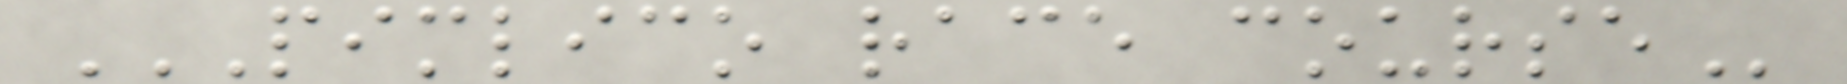PIMLICO RACE COURSE
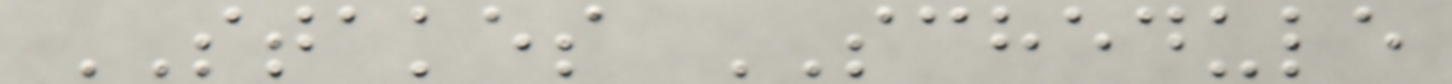STAKES SCHEDULE
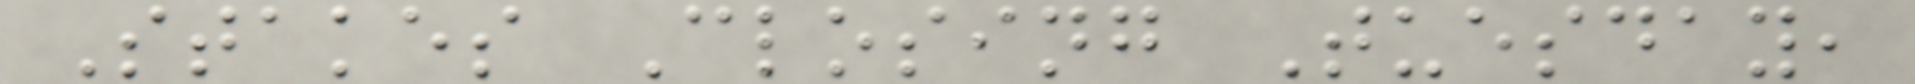Stakes Closing Tuesday,
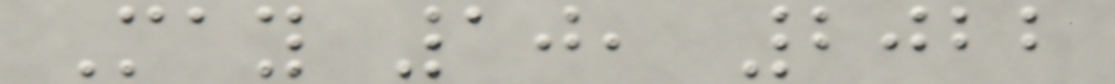May 10, 2022
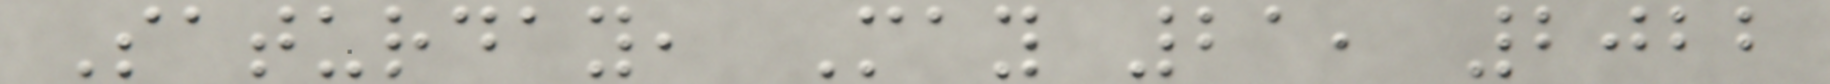Saturday, May 21, 2022
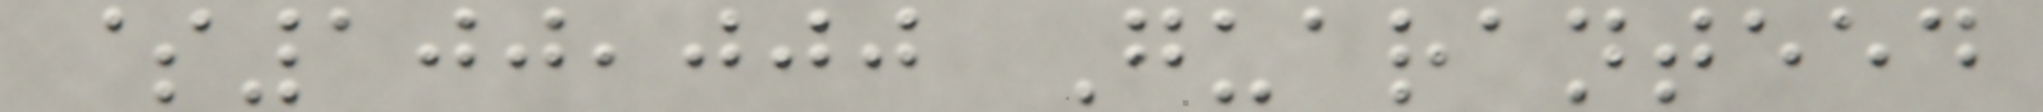$100,000 Guaranteed
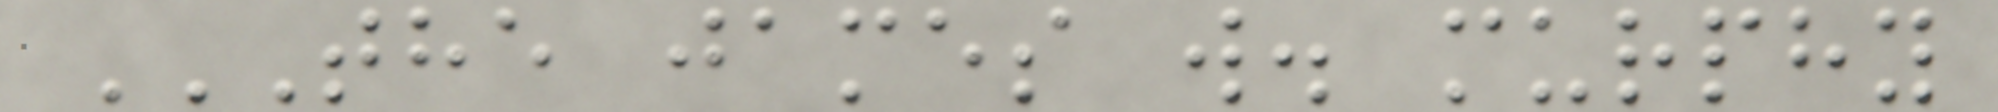THE JAMES W. MURPHY
